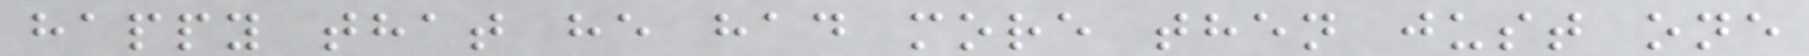happy that he had more then just one
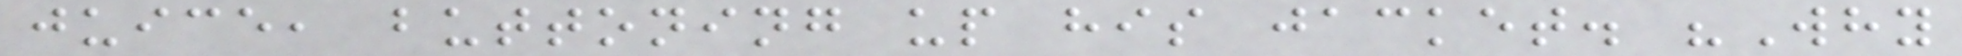juice, buttoning up his jacket. "Why
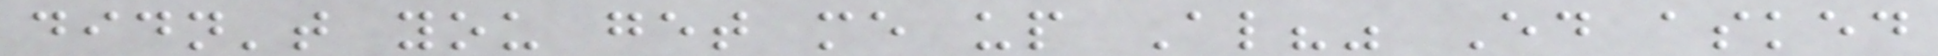didn't you get me up Al?" Ed asked
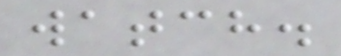watch.
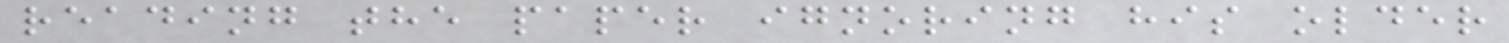reading the paper ignoring his older
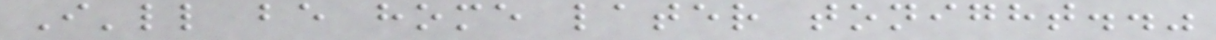I'll be home later tonight.."
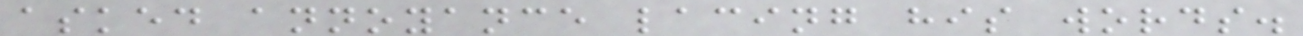asked annoyance lacing his words.
